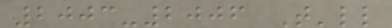2003-2006 That'll
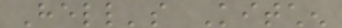Hell's Kitchen
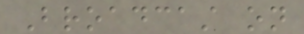Broadcast on
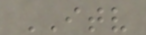ITV
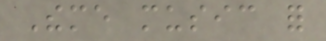Theme music for
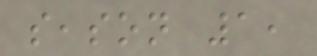season 1,
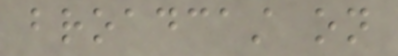broadcast on
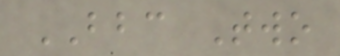BBC Two
